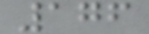176
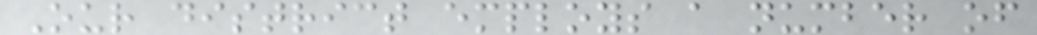Our district employs a number of
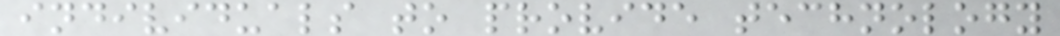individuals to provide technology
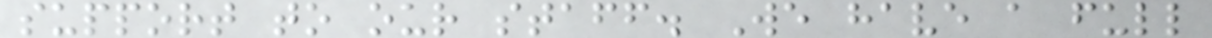support to our staff. We have a full
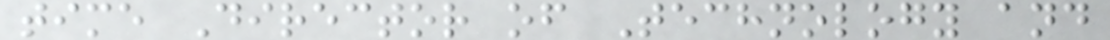time Director of Technology and
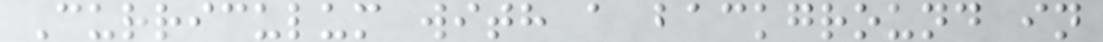Curriculum with a background in
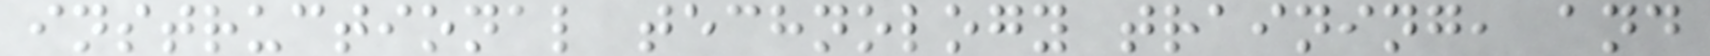instructional technology training, and
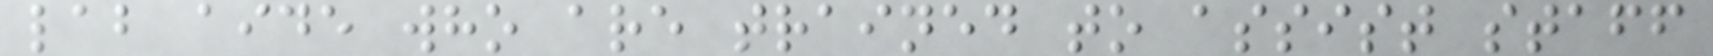lab aide who are trained to assist staff
